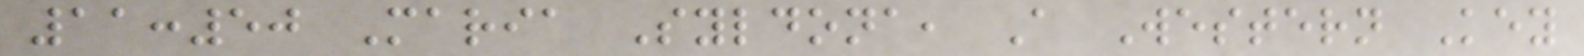11:50 Maria Syldona, A Western Key
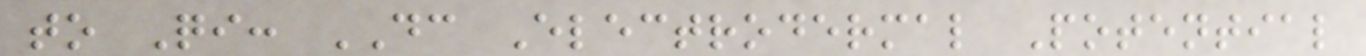to Qi: DC Electrodermal Potential
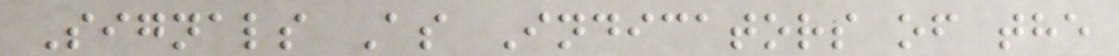Signals As Indicators of the
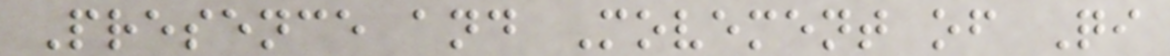Presence and Movement of Qi
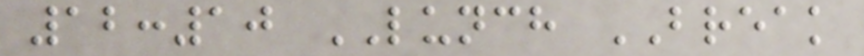12:10 LUNCH BREAK
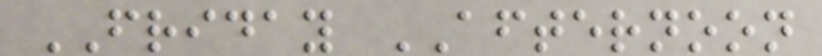FRIDAY AFTERNOON
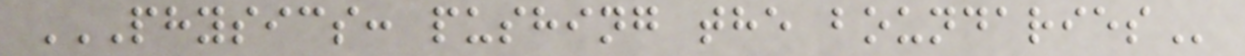PHYSICS: PUSHING THE BOUNDARIES
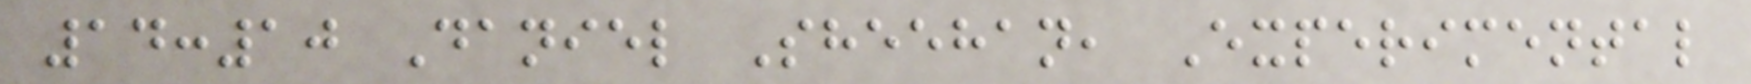14:10 Daniel Sheehan, Experimental
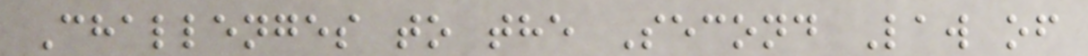Challenges to the Second Law of
